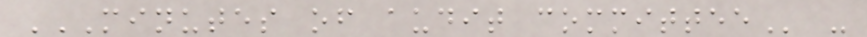MINUTES OF AUDIT COMMITTEE -
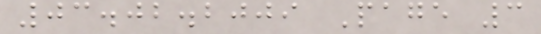03.02.2009 Page 3
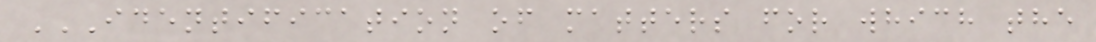IDENTIFICATION OF MATTERS FOR WHICH THE
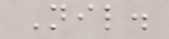Nil.
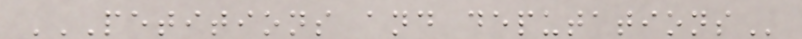PETITIONS AND DEPUTATIONS
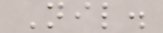Nil.
